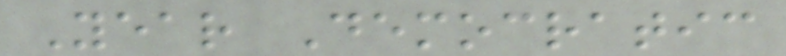Year Democratic
